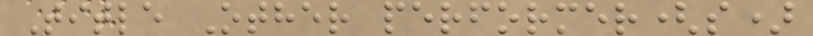Title Other performer(s)
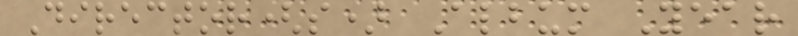Director(s) Album Year
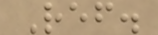Ref.
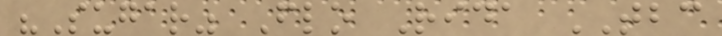"Sugar" Flo Rida TBC
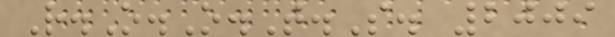R.O.O.T.S. 2009
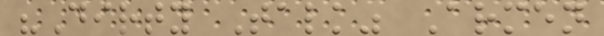"Dirty Talk" Armen
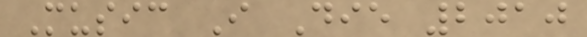Music I Die 2010
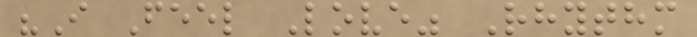"I Feel Love" Rhythm
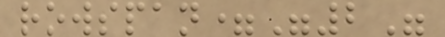rowspan="2"
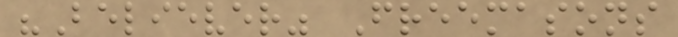"Believer" Freemasons
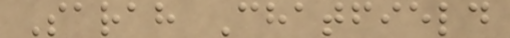Sarah Chatfield
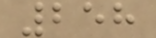258
